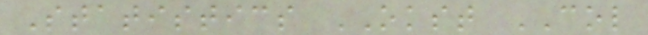Statistics OKST COL
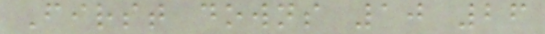First downs 10 26
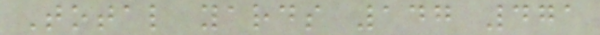Total yards 147 471
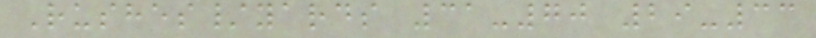Rushes/yards 31-70 29-33
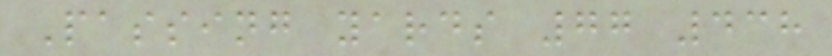Passing yards 77 438
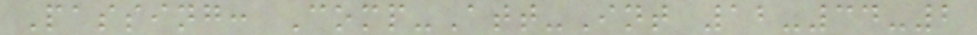Passing: Comp-Att-Int 12-34-2
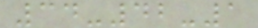34-42-1
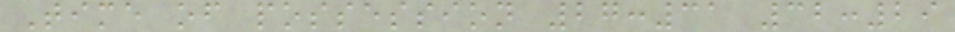Time of possession 27:31 32:29
